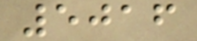5016
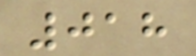018
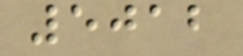5012
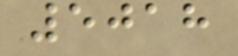5018
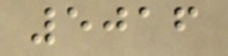5016
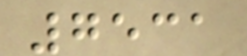7531
